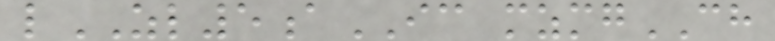lZL5aIC mzmgCH
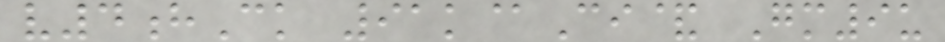v4hCk 91k@Ci& Gm9u
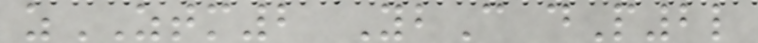zZTM2 YbC dP2l
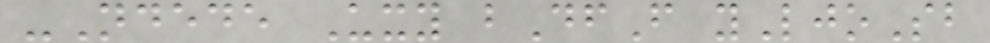-Ndede Uxy bDfF yLjoSb
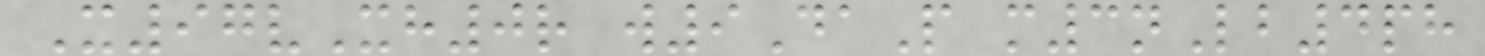X97vXh0r w9DaP m3nLb4ph
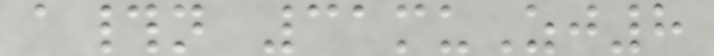a#n 31muZj8
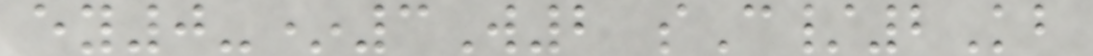ey0-*3W2 sC/2Kb
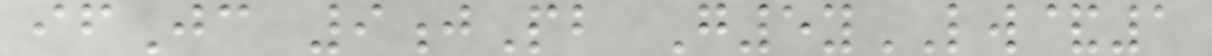ifJc 9jPb G5yLW&1
